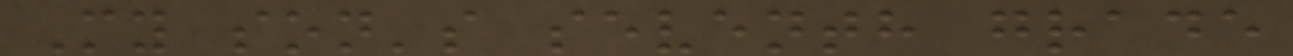My son's seventh grade
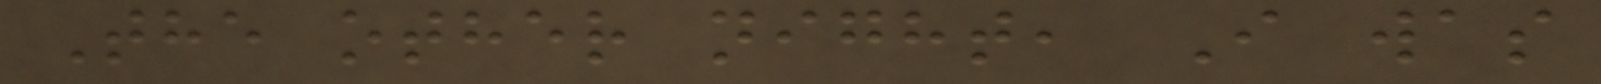The other night, I was
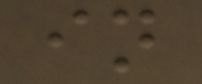in
